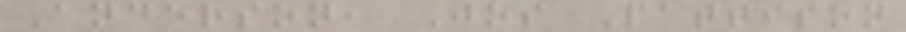Anderson, Jos Pattison
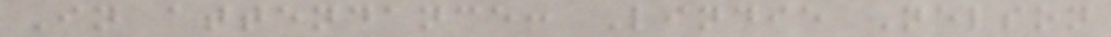In attendance: Lindie Nelson
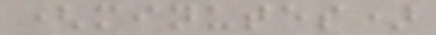(minutes)
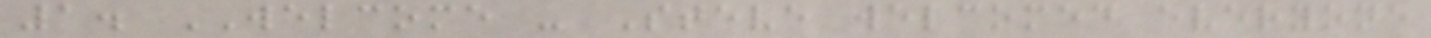1. WELCOME - Steve welcomed everyone
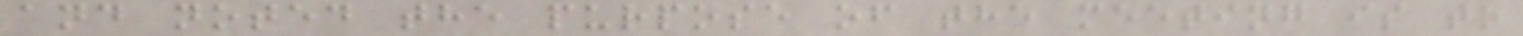and noted the purpose of the meeting is to
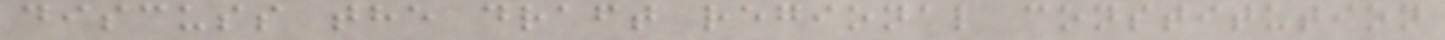discuss the draft regional constitution
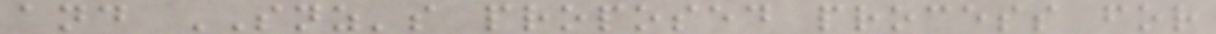and SNZ's proposed process for
